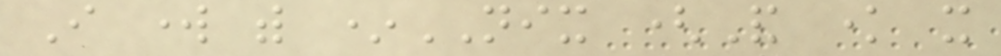I work with *NIX (And know it
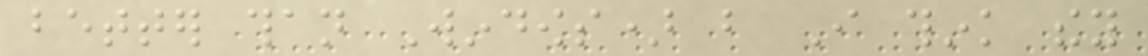better than Windows) but I think they
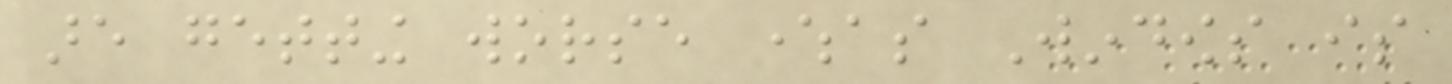are getting worse whereas Windows is
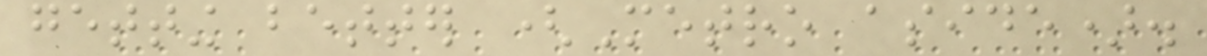getting better (Metro aside).
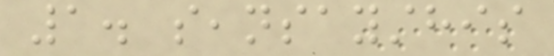1. seansaysthis
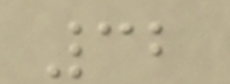32
